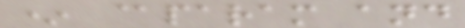* @param and
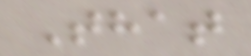That
